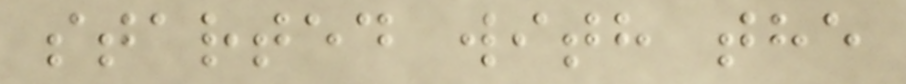started with the
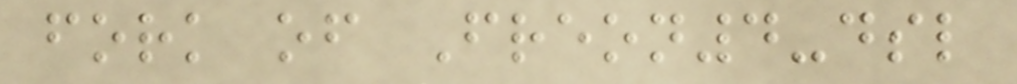fork of Freon4-dsl
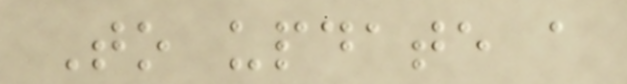To update a
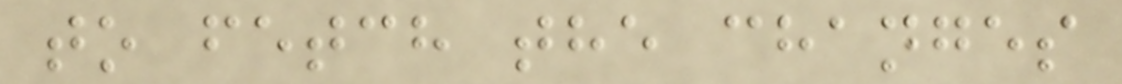to fetch the changes
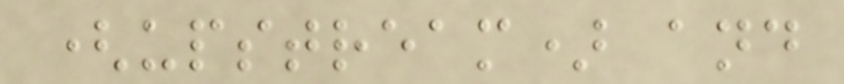(upstream) and
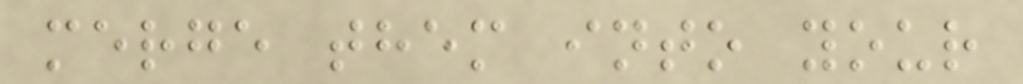merge them into your
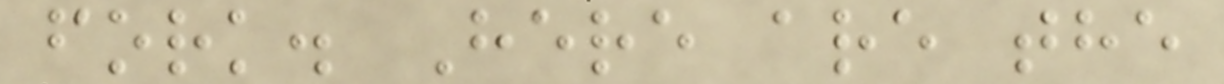fork. Here are the
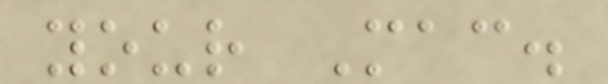your Mac.
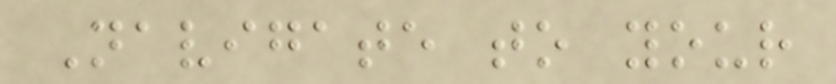Navigate to your
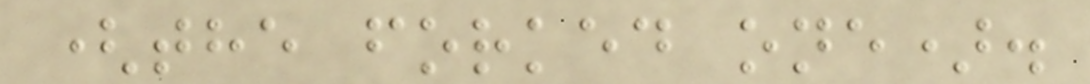(the forked one).
